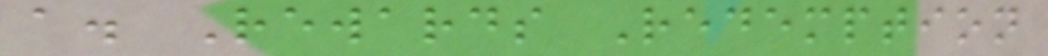a. Rewards Redemption
